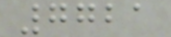7721
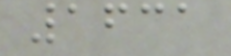1631
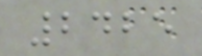2425
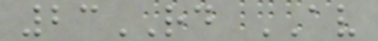23RD AV
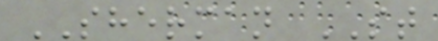SHERMAN ST
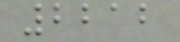2212
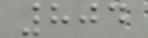804
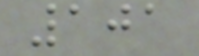101
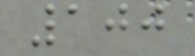100
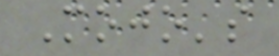Mojo's
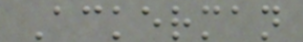Ackerman
